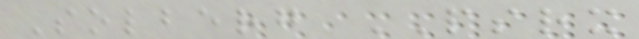Solberg PSRX
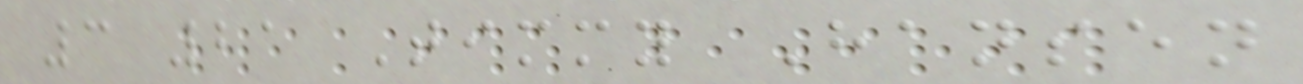3 21 Timmy Hansen
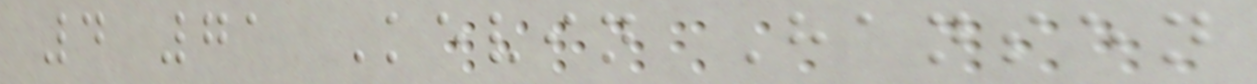4 71 Kevin Hansen
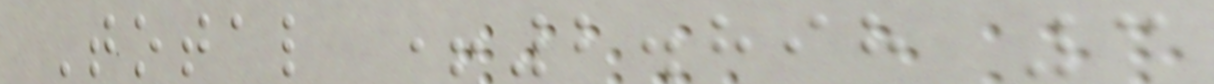Total +2.898 3
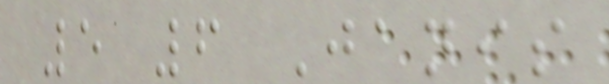5 6 Janis
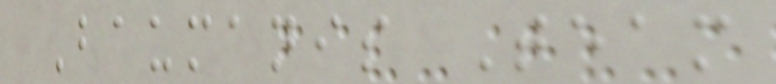Baumanis Team
